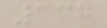137
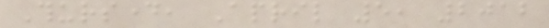Thursday, April 5, 2012
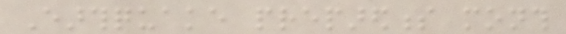Earthquake preparedness month
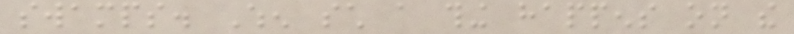swamps. When such a thing happens on the
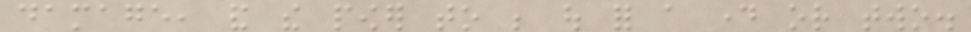damage, and the power to be out for a day or two.
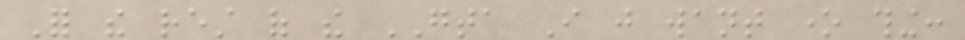For the rest of the GTA I just want one thing:
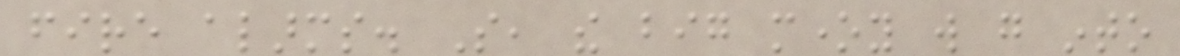fire alarms. So, the big money will go into
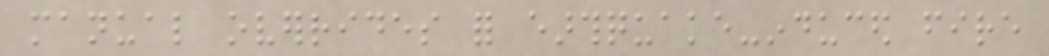manual overrides for earthquake-induced fire
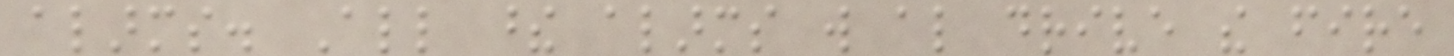alarms. All these alarms will also drive the fire
